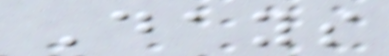Days
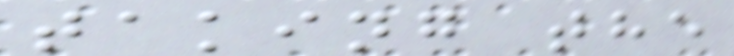taking the
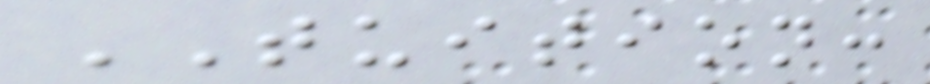TUITION:
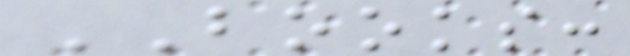BOOKS:
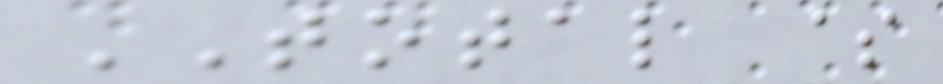TOTAL $
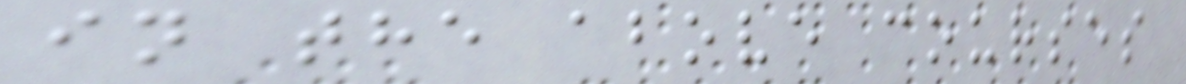in the above courses
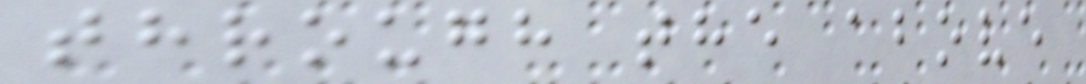through the above
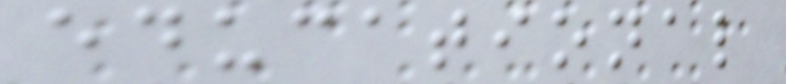educational
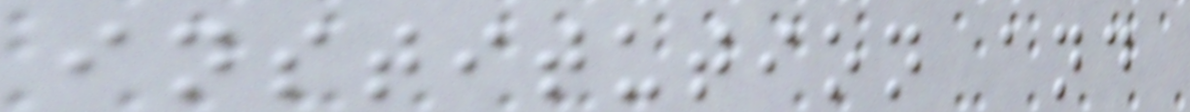institution and
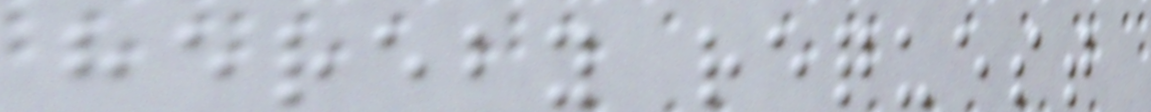hereby request
